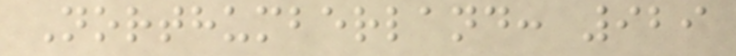Northumberland: 929
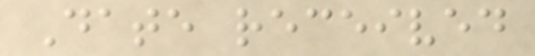Date received
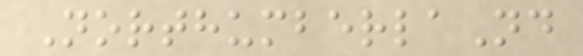NorthumberlaNd
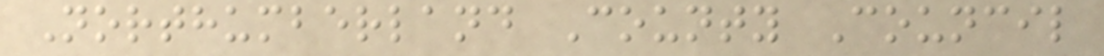Northumberland County Council
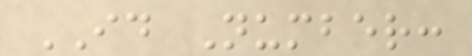ID Number:
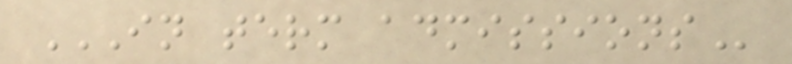IN TERM ADMISSIONS
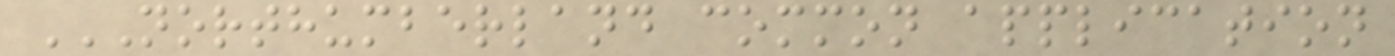NORTHUMBERLAND COMMON APPLICATION
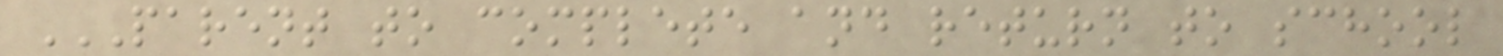PARENT TO COMPLETE AND RETURN TO SCHOOL
